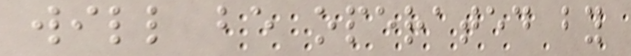will be operated by
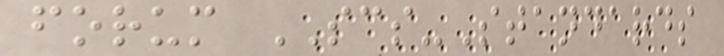forum SCS-Standards
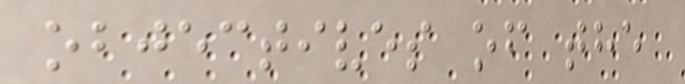objectives of the
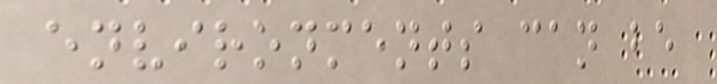environments can be
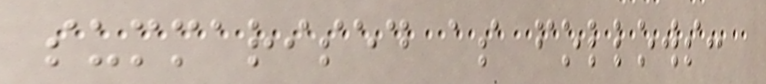summarised as follows:
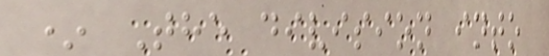* The division into
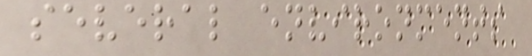several environments
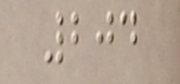204
